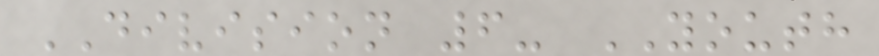DIVISION 6- YOUTH
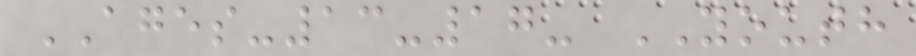AGES-13-17- YOUTH
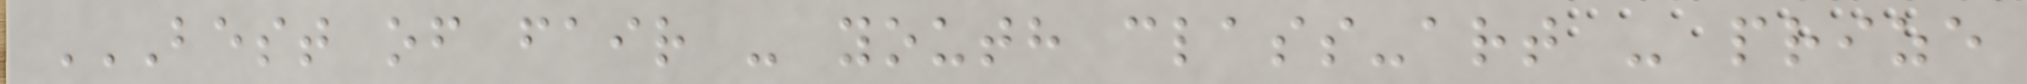BEST OF FAIR - YOUTH CLASS-ART - PRIZE
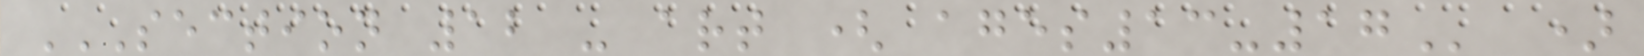SECTION 12 - ART ( AGES13-17 )
